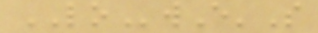LOwE'S
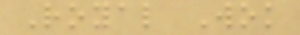Royal Wok
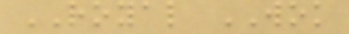ROYAL WOK
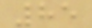85
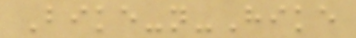Bike-n-Hike
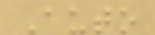Auto
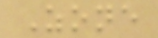Zone
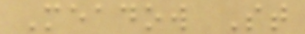Meadow St
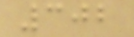302
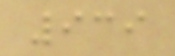939
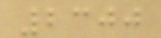2300
